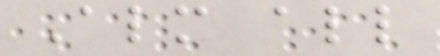Almost all
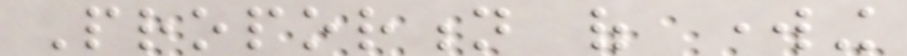Proportion of working
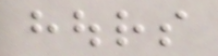hours
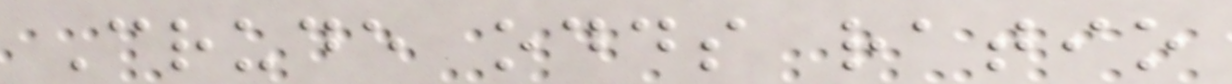Crude odds ratio
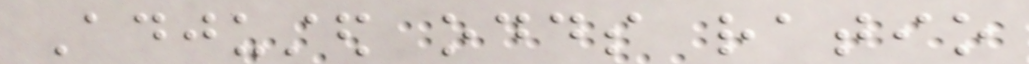Adjusted odds ratio
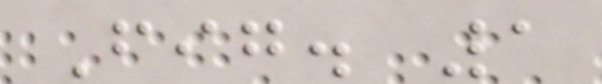Fig. 1
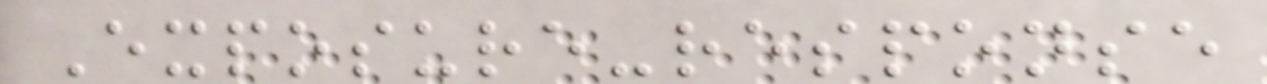Exposure-response
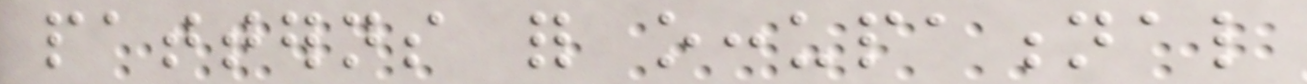patterns for occupational
